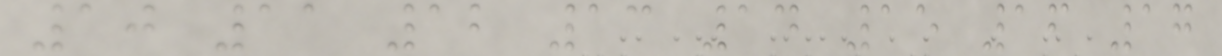10 11 12 13 14 15 16 17
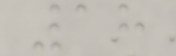18
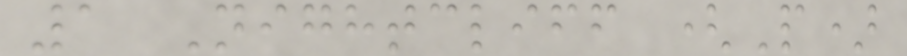1 Nightcliff (P)
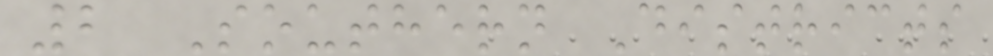2 Southern Districts
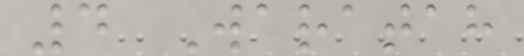4 Waratah
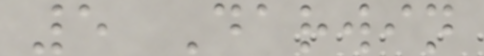5 Darwin
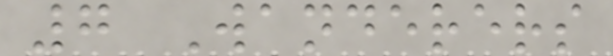7 Wanderers
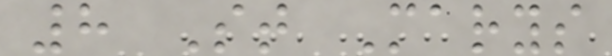8 St Marys
